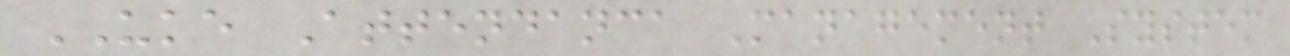UKE Attendanca Management System
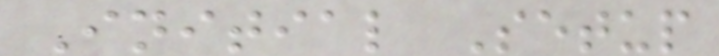Initial Setup
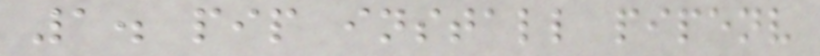1. pip install pipenv
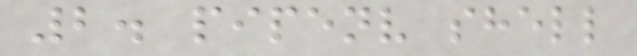2. pipenv shell
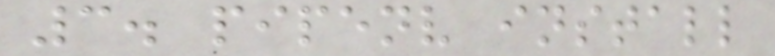3. pipenv install
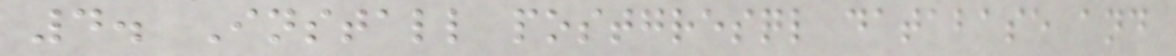4. Install postgresql database and
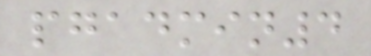pgadmin4
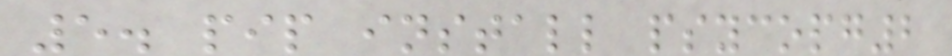5. pip install psycopg2
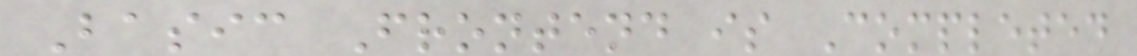Basic Frontend is Completed
